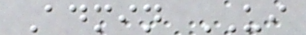Admin UI
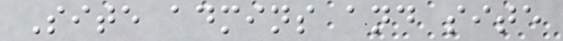Site admins and site
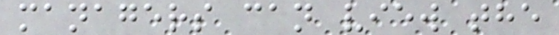managers can view the
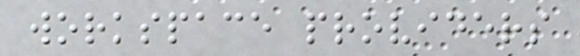workspace providers
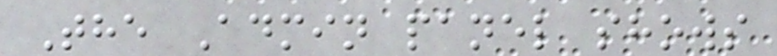The Admin panel shows
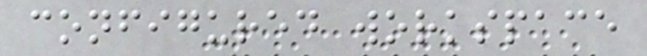configured workspace
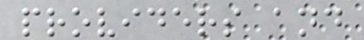providers and
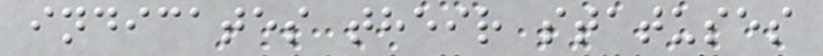indicates their statuses
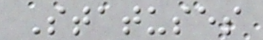Statuses
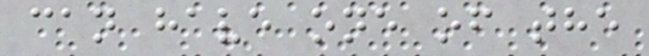can have one of the
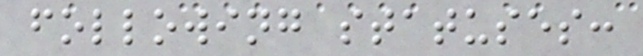following statuses:
